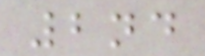2nd
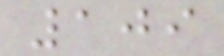109
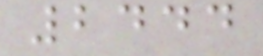2444
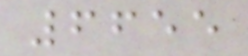6655
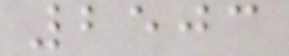2503
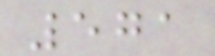571
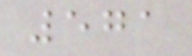571
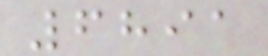6891
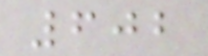602
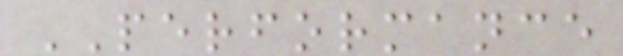PERFORMANCE
